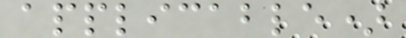applicable)
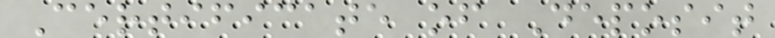Certificate of Deposit
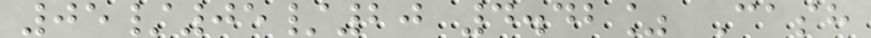05/05/20 4.42% Cash
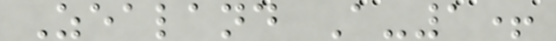Zealand A-1+
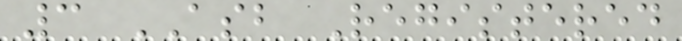3 ASB Registered
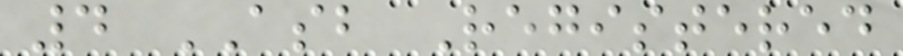4 ASB Registered
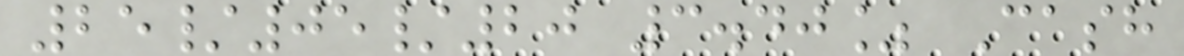25/05/20 3.40% Cash
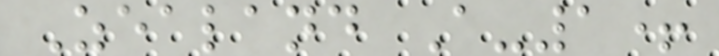Zealand A-1+
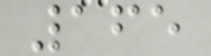165
